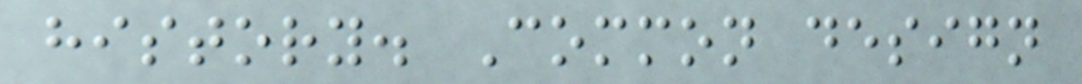history. Common design
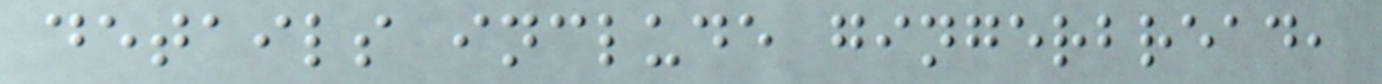details include gingerbread,
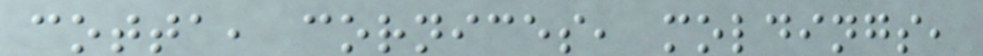cotta, cornices, moldings,
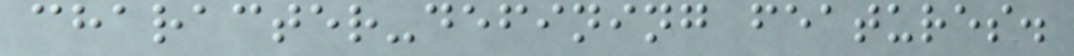character-defining features.
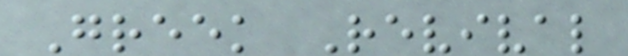Greek Revival
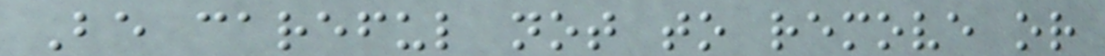Be careful not to remove or
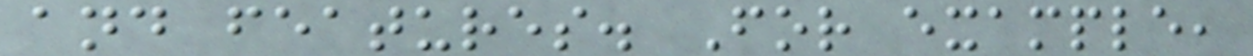and features. For example,
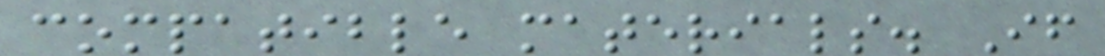compatible materials. If
